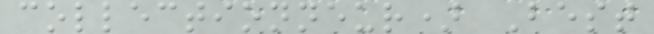collectionneur) Best
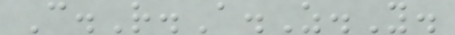C.R.A.Z.Y.
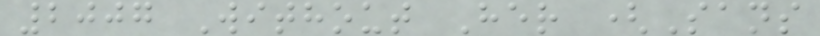2007 Without Her (Sans
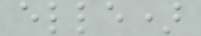elle)
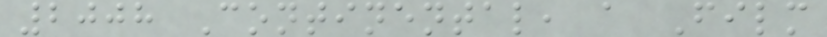2008 Continental, a Film
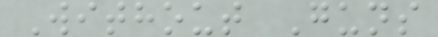Without Guns
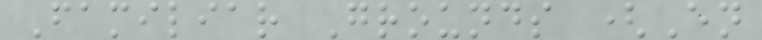Familiar Grounds (En
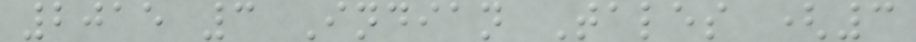2015 3 Indian Tales (3
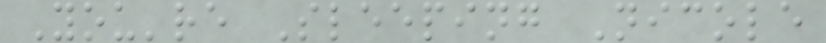You're Sleeping Nicole
